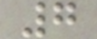7
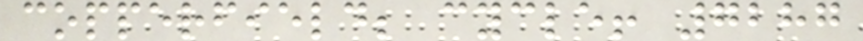copperfield; cycle! 7287
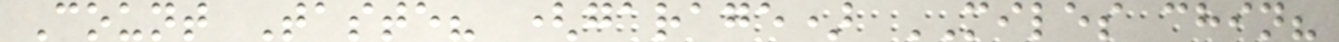Count Taste? (garage) MILES chin?
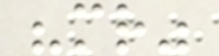"mr"
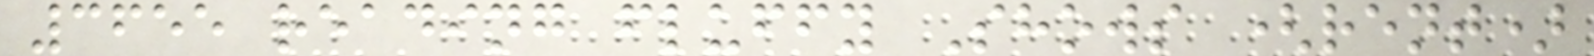3655 reading fluffy Shows (rent)
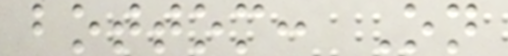bottom: On
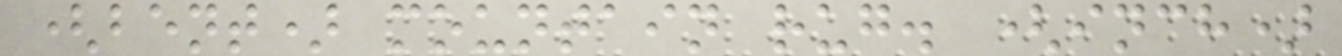(bent) mountain rug. (inch)
